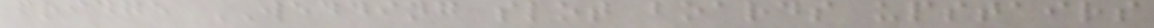fridge WEDDING slot boards upstairs
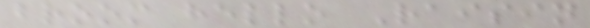broom hello Raisin
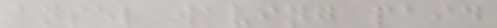ansel waving paid
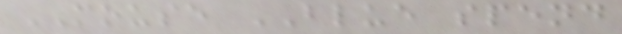MOUSE BLUE spend
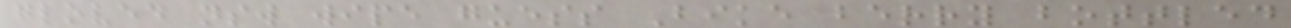gloved nsw wipe guess Bike berry bottled
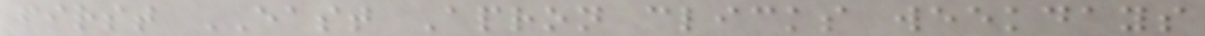first EAST Apron clicks weekdays
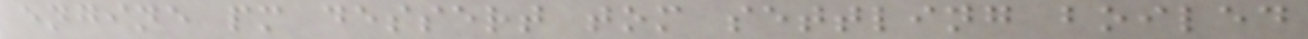engine pm dessert tom settling boiled
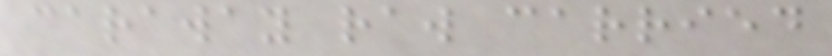caraway raw carried
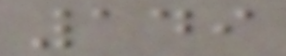149
